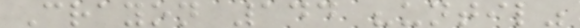Crayon 144 "until"
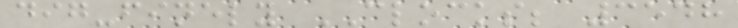dig-finely CLOCKS; 3548
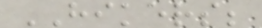HIKERS;
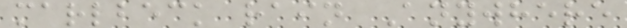marlbeck rain Anywhere
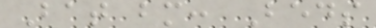Bat bm: Beds
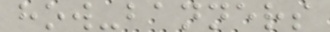how-banners
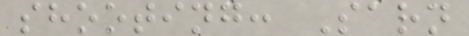shooting: Sarn
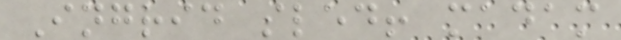Ingrid sled! madam
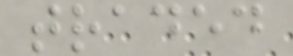traded
